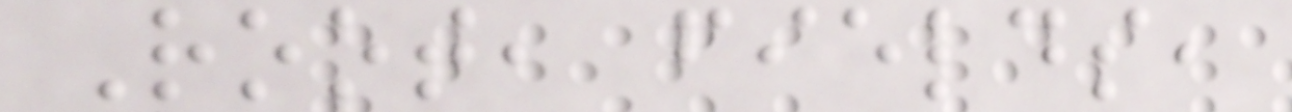Root, fields,
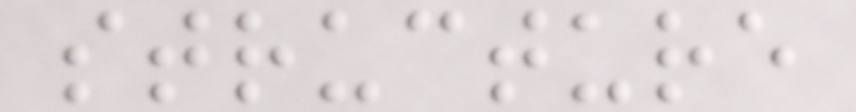structure
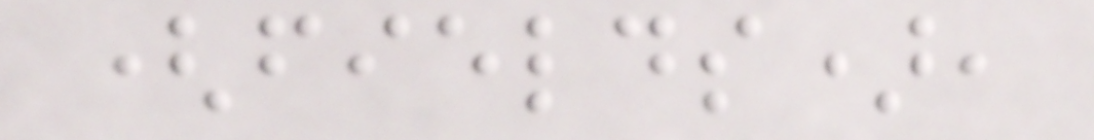(fields),
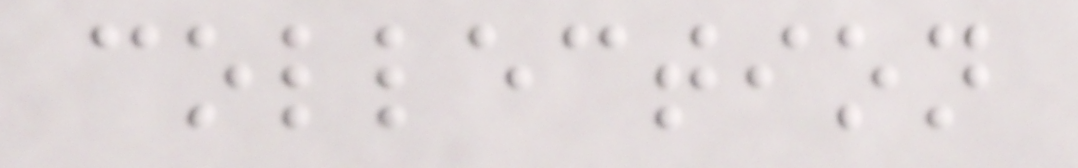collection
